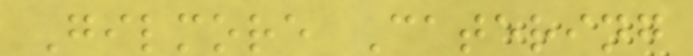Gilmore Catering
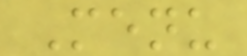Menu
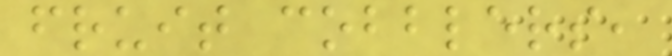fruit cobblers,
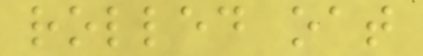rolled oat
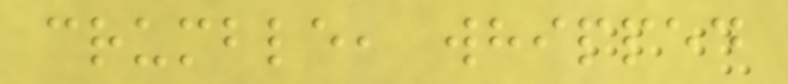crumble, whipped
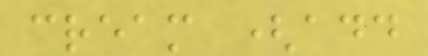cream (add
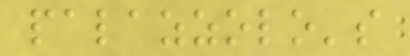palazzolo's
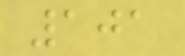101
